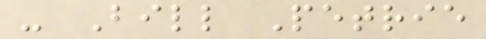- Bill Petrie
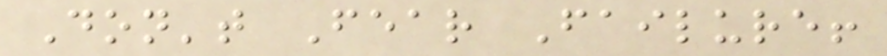Don't Fear Failure!
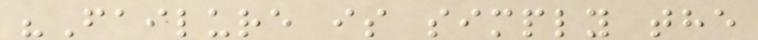"Failure is simply the
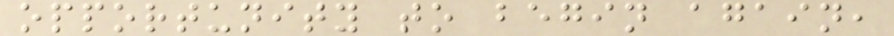opportunity to begin again,
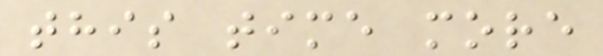this time more
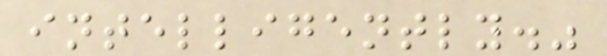intelligently."
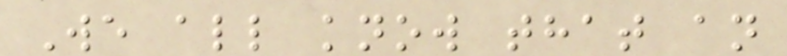We all know that an
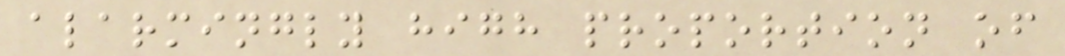alarmingly high proportion of
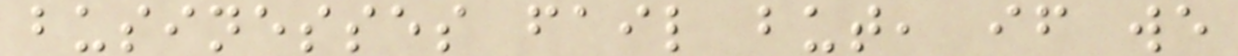businesses fail but, if we
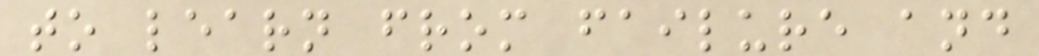to learn from failure and
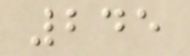245
